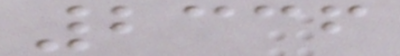2336
